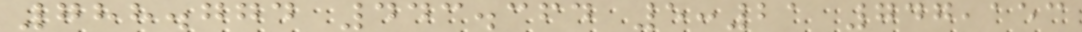788.774 443.364 5:21 747,153
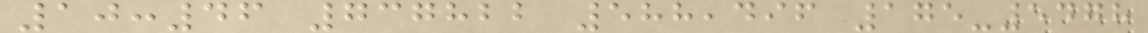10:46 737822 588,496 175-5478
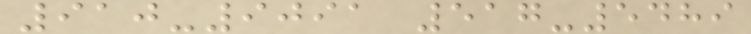910-9091 517-5489
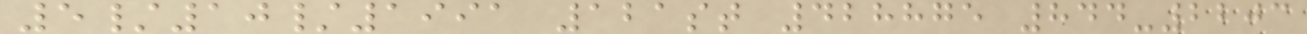5/10/1991 121st 428875 844-2203
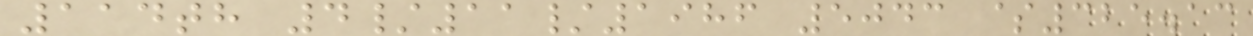114th 4/11/1986 5043 $325.13
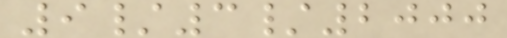9/3/2000
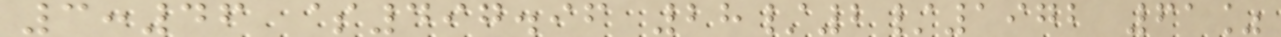3:46 $497.96 28/2/1972 61%
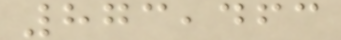873,463
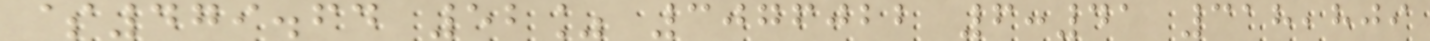$479.64 52% 3076022 6:41 318,809
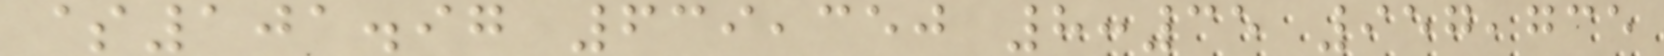$101.97 639,350 8:35 957,735
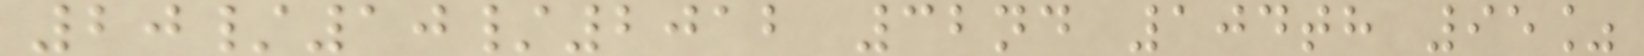20/10/2012 32nd 104th 95%
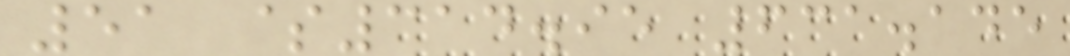51 $314.95 631.145
